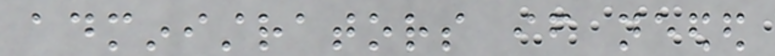administrators if needed
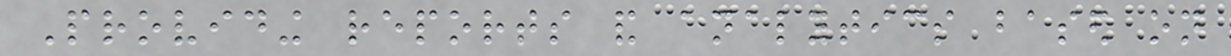Providing reports and analytics based on
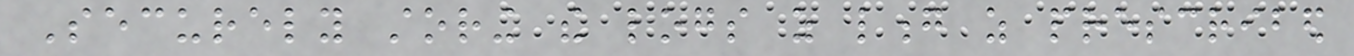Securely storing the logs as long as prescribed
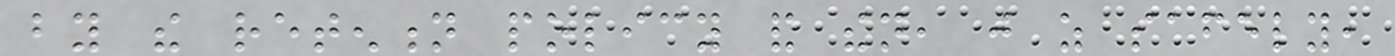by the retention policy and then, just as safely,
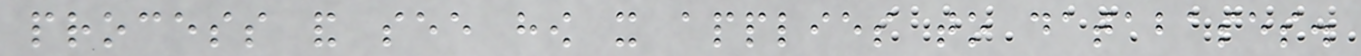process and see how it applies to databases.
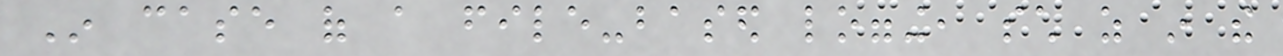In case of a file-based logging, such as in the
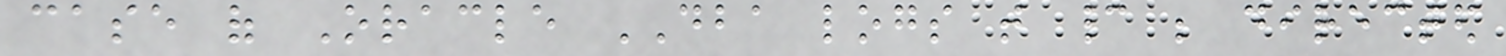case of Oracle DBA logs that cannot be directed
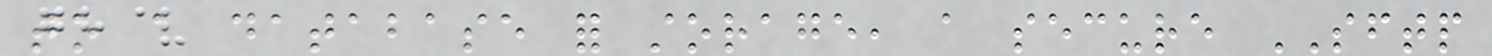to a database for storage, a secure SFTP
